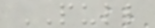PULL
